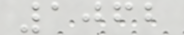1062
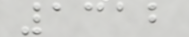1312
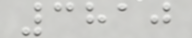3810
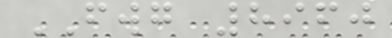FWG 8960
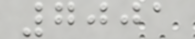7001
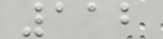112
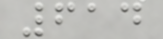614
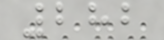282
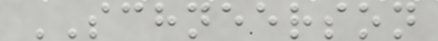SCHNEERSON
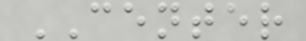CENTER
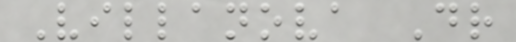Villanova Dr
